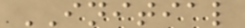INITIAL
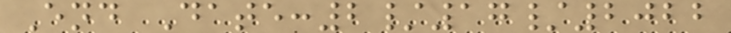End Date:2/17/2022
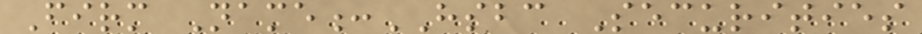Firm Name:HSBC Securities
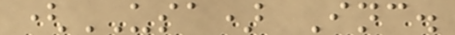(USA) Inc.
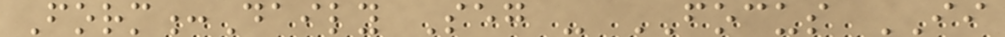Form:Daily Seg - FOCUS II
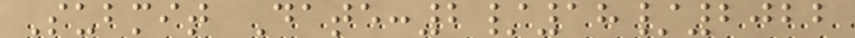Submit Date:2/18/2022
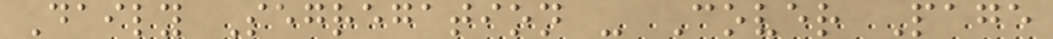Daily Segregation - Cover Page
